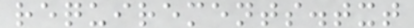requirements.txt
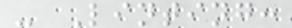- Linting:
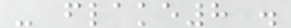- flake8 .
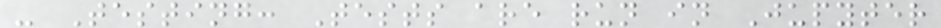- Testing: Tests are run in Jupyter
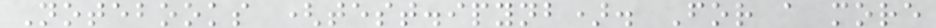Notebooks (test.ipynb). For a more
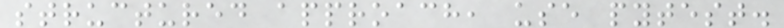structured approach, use pytest.
